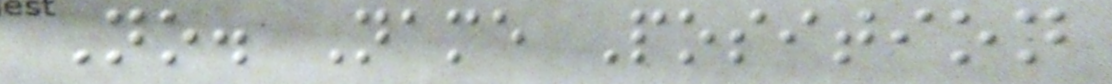No. Name Position
